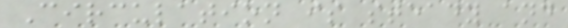Circulation is steady and
